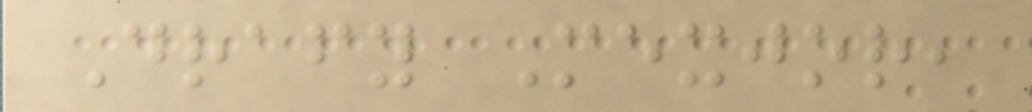Drafy Mexjor,
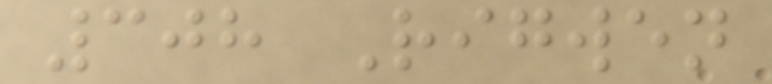308 Rigwen
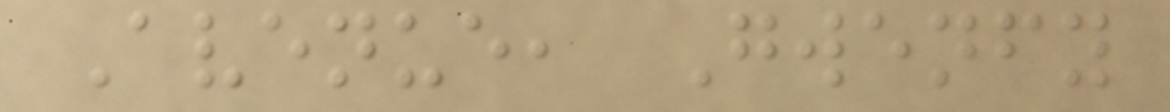Avenue, Gwenfy
